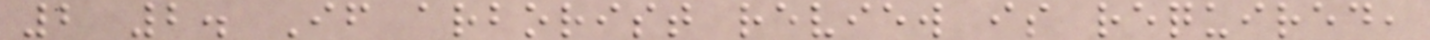2 2. If arborist review is required,
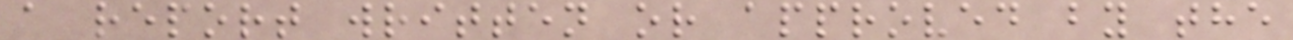a report written or approved by the
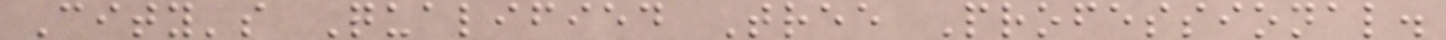City's Qualified Tree Professional.
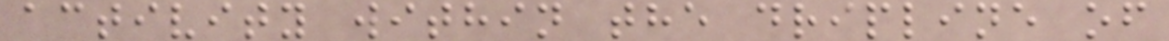activity within the dripline of
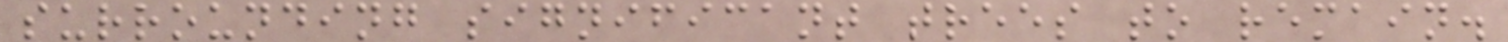surrounding significant trees to remain.
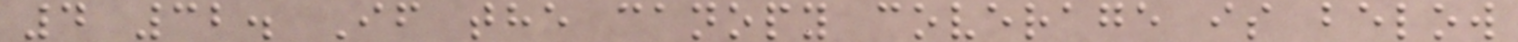4 32. If the canopy coverage is below
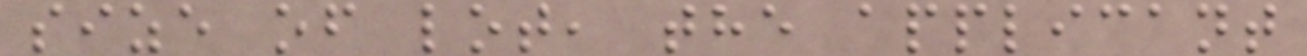size of lot, the applicant
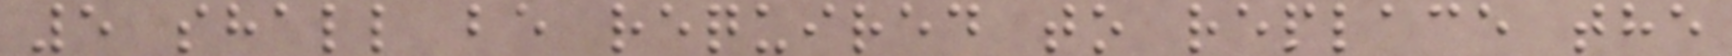5 shall be required to replace the
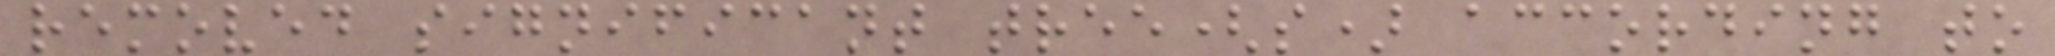removed significant tree(s) according to
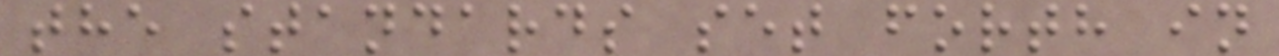the standards set forth in
